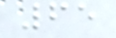65
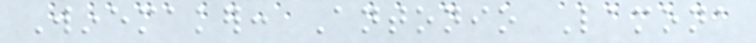Winemaker: Antonio Lamona
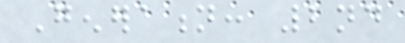Generation: 2nd
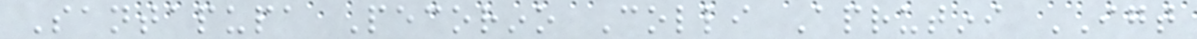Santapupa Pecorino Colli Aprutini IGT
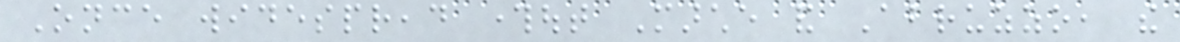Once widespread throughout Marche and Abruzzo, the
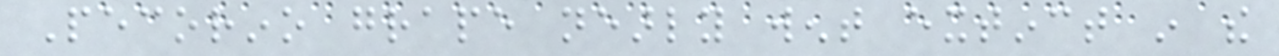Pecorino grape nearly went extinct in the
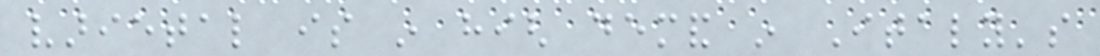varietal is in high demand in Italy's
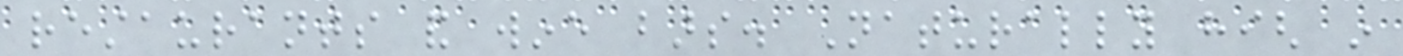restaurants and wine bars. Naturally high in
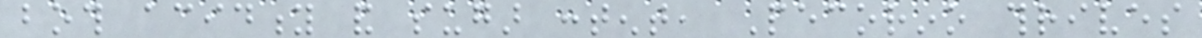both acidity and sugar content, Pecorino thrives
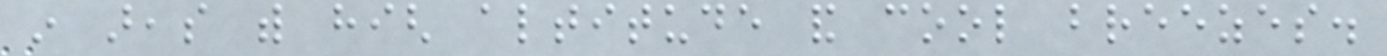in areas with high altitude and cool breezes.
